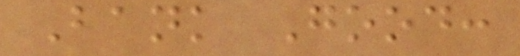Bank Good:
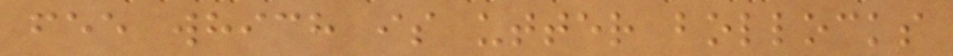fee which is utter bollocks
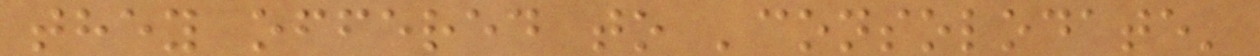they offered to 'consolodate'
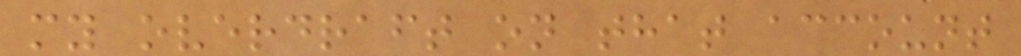my overdraft on that account
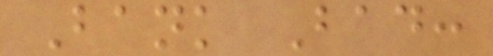Bank Bad:
